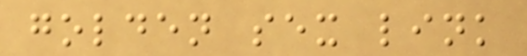golden sex link
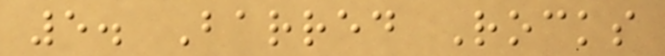5. Barred Rocks
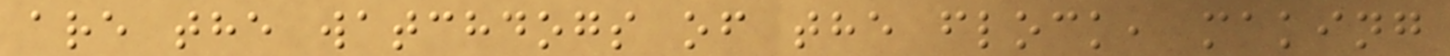are the watchdogs of the flock, making
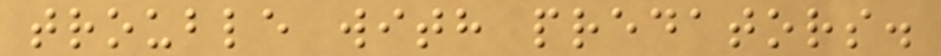trouble with predators.
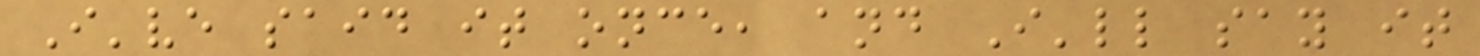I've said it once, and I'll say it
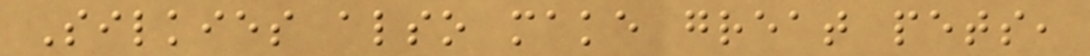Silkies also make great pets,
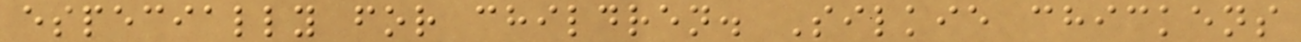especially for children. Silkie chickens
